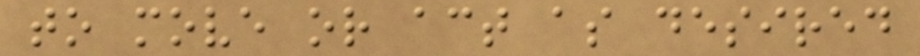to move or act as desired
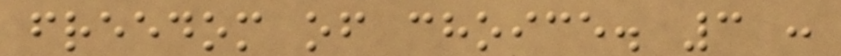freedom of choice. 3 :
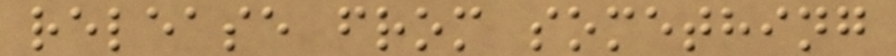release from something
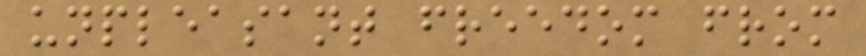unpleasant freedom from
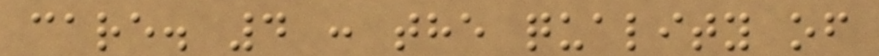care. 4 : the quality of
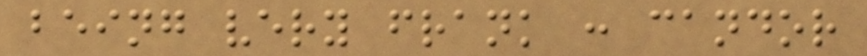being very frank : candor
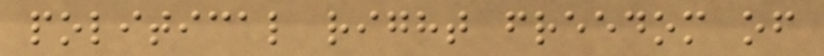political right freedom of
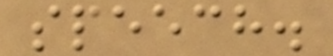speech.
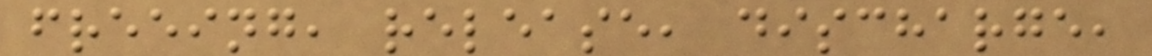freeing, release, discharge,
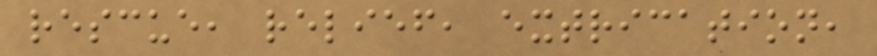rescue, relief, extrication,
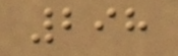298
